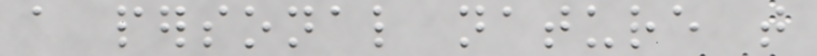a personal nature that
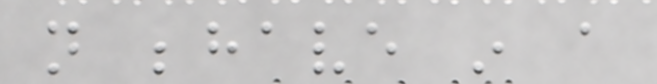not behave in a
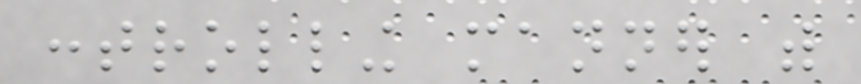controlling manner with
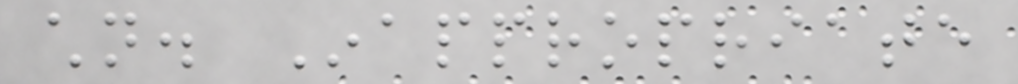children. Inappropriate
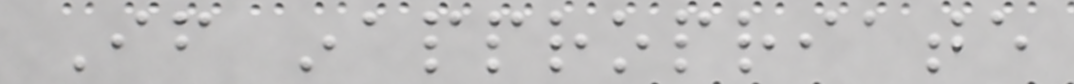If inappropriate
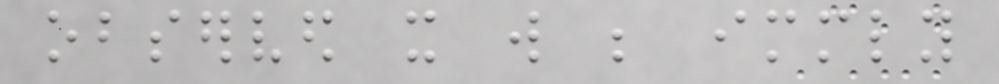observed it will be immediately
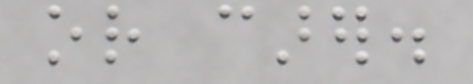or carer.
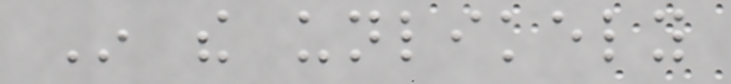In the unlikely
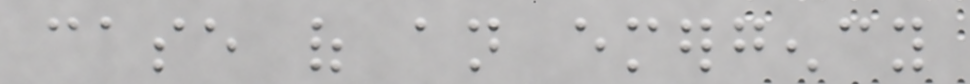case of an emergency
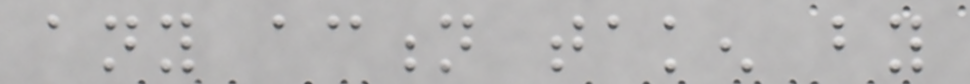any action taken by
